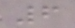6
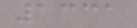1331
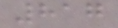817
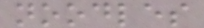noodles
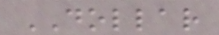DOLLAR
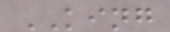KING
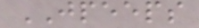JPEEPS
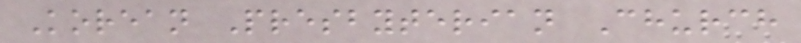Korean Presbyterian Church
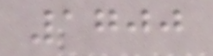1700
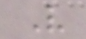V
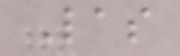Las
